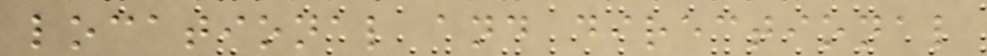locational and directional
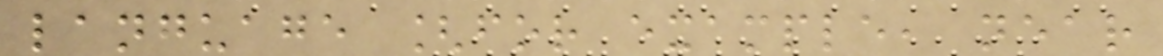language [for example, near
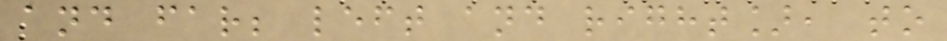and far; left and right], to
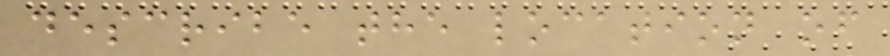describe the location of
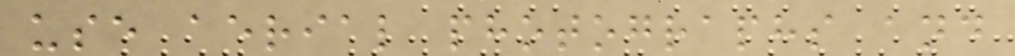use aerial photographs and
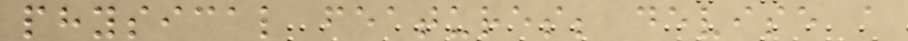physical features; devise a
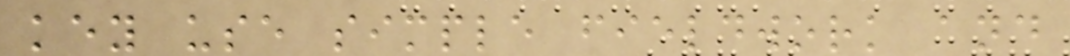key use simple fieldwork and
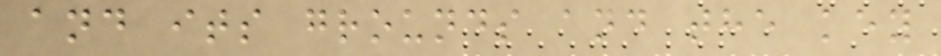and its grounds and the key
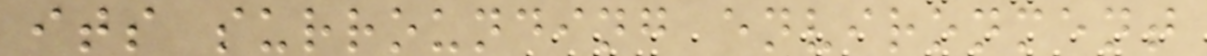its surrounding environment
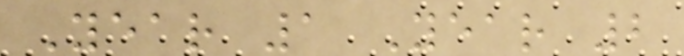Year 1 Year 2
